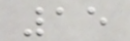15
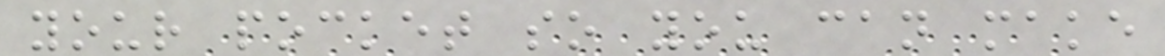your pocket so you can make
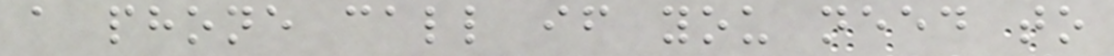a phone call if you need to
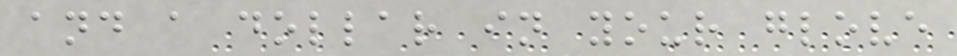and a dollar in your glove
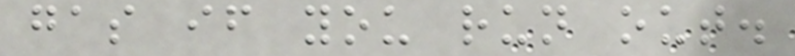gas if you run out.
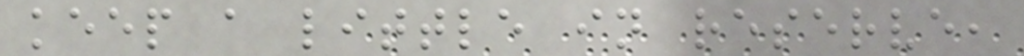keep a little in reserve,
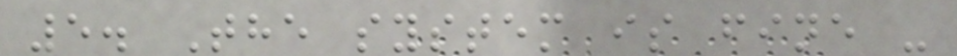5. The system is fine -
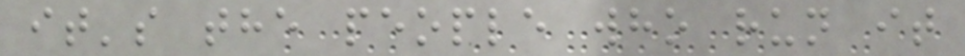it's the people who run it
